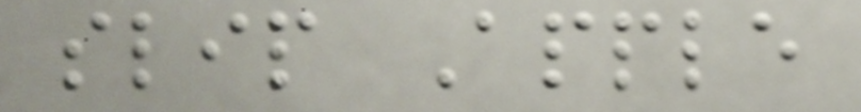slip Apple
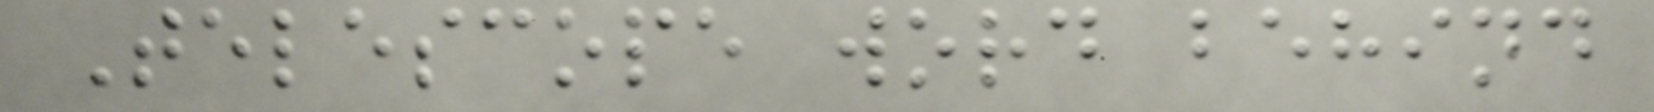Telescope word behind
